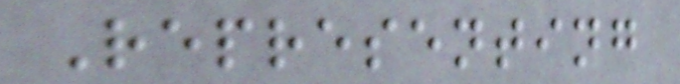Representing
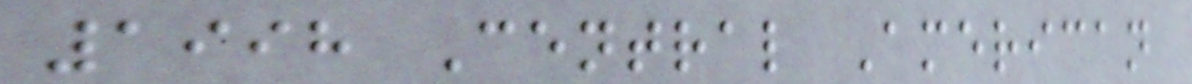1998 Central American
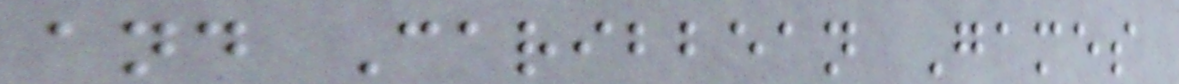and Caribbean Games
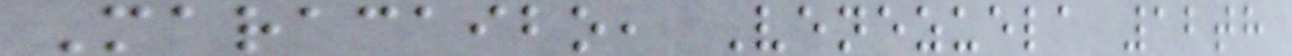Maracaibo, Venezuela 12th
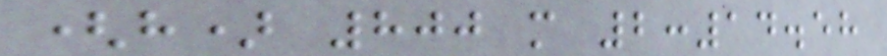(h) 800 m 2:14.58
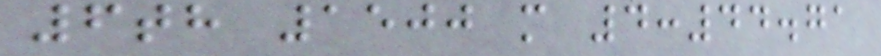6th 1500 m 4:44.71
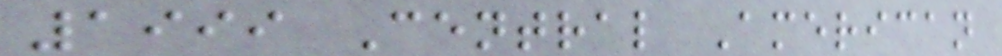1999 Central American
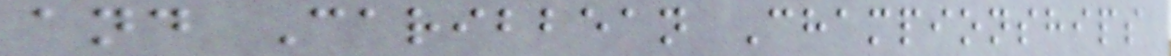and Caribbean Championships
